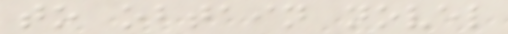to obtain novel
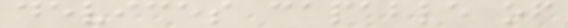devices capable of
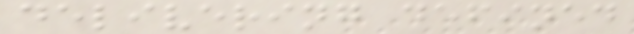delivering defined
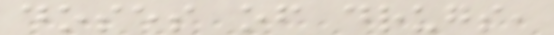doses of drugs,
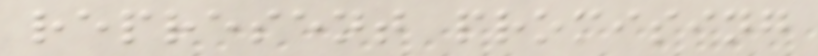represent promising
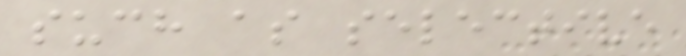such as selective
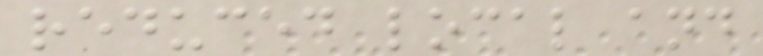reduced local and
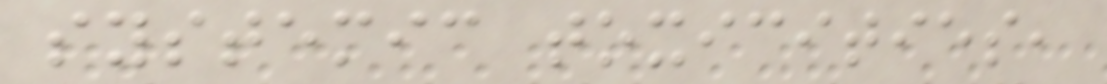systemic toxicities,
